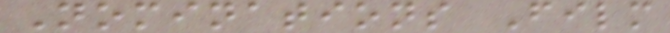Nominations Film
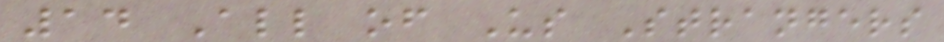14 All of Us Strangers
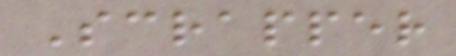Scrapper
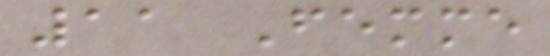11 Femme
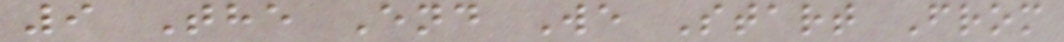9 The End We Start From
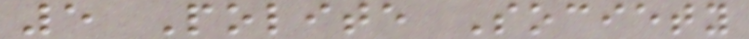5 Polite Society
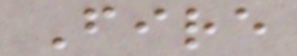Fire
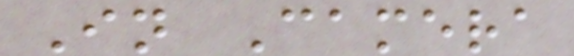In Camera
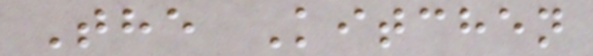The Kitchen
